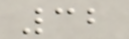32
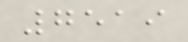7519
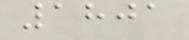1801
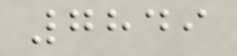7849
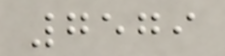7579
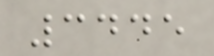3445
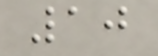10
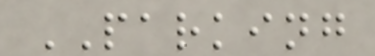PARKING
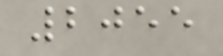2055
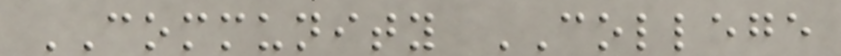COMMUNITY COLLEGE
